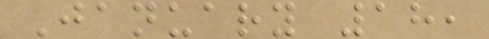January 18,
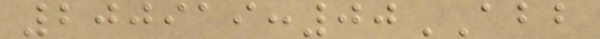200919:00ABB
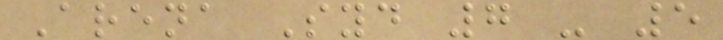Arena Syd 7 - 5
